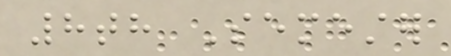8th Semester
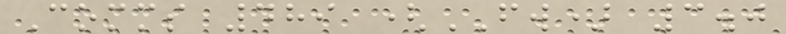Comms 489 (FW) 3.0
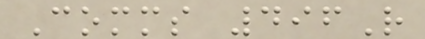Comms 496R
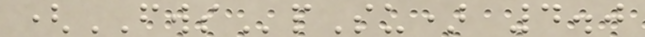(FWSpSu) 4.0
